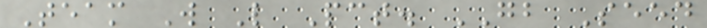Team W L Pct. GB Seed
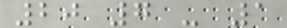20 7 - 1
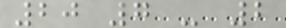20 7 - 2
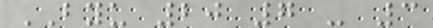BYU 20 7 - 3
